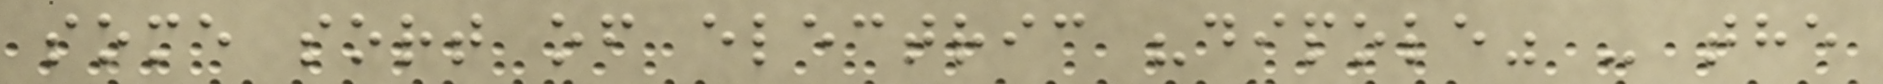some sort of electric "dipole" - the
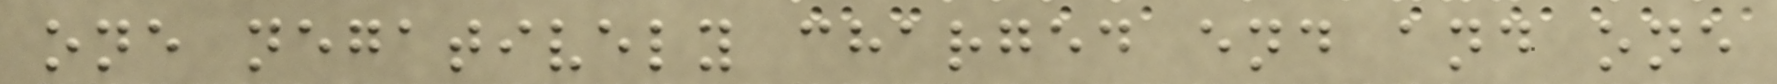one negatively charged end and one
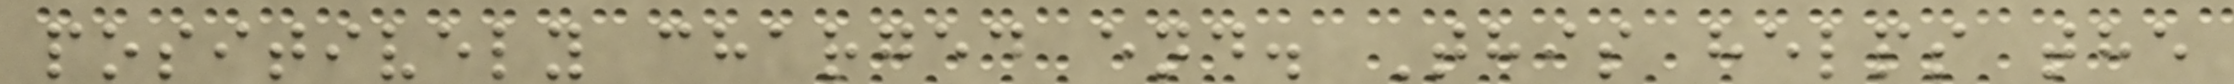positively charged end. This helps the
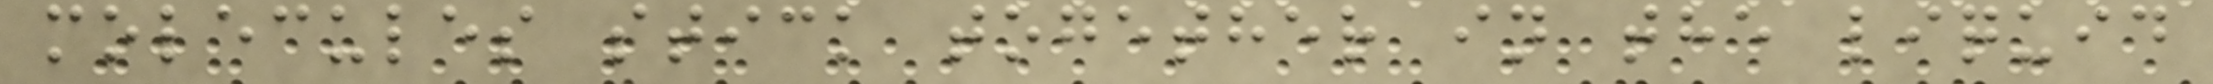molecules stick together in the liquid
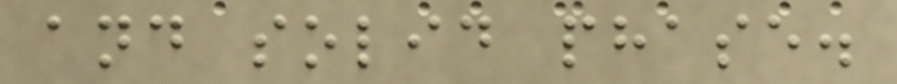and solid phase.
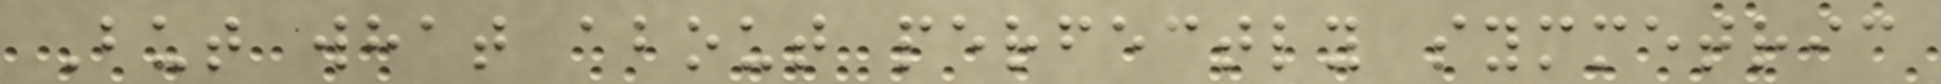But what about perfectly symmetric
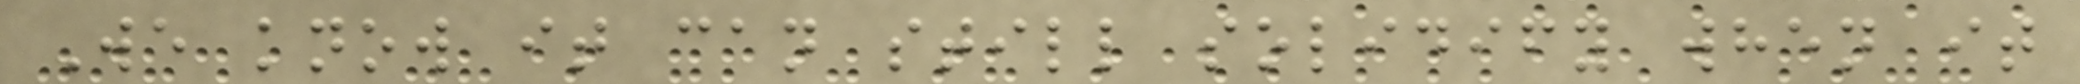We know it can still solidify when it
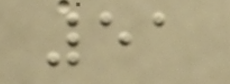51
